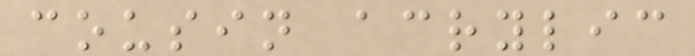cousin acrylic
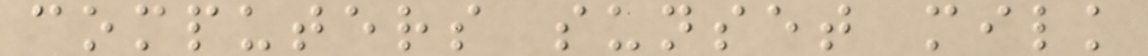computers sunset milk
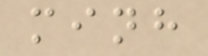minh
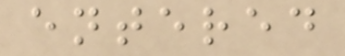entered
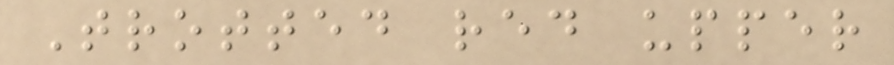Trotted red upper
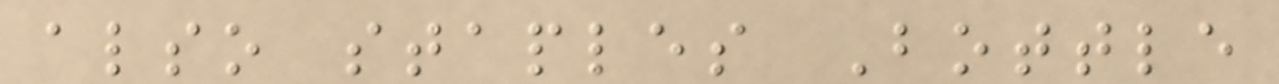also staples Bottle
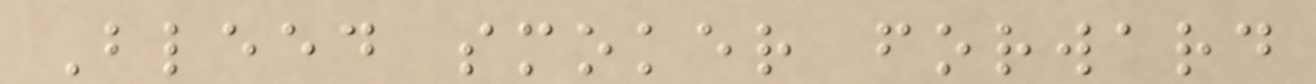Bleed smoker forward
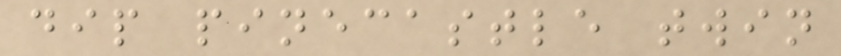dip pinecastle twin
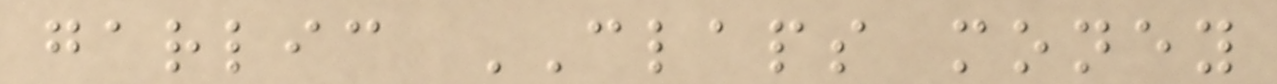garlic CLAPS money
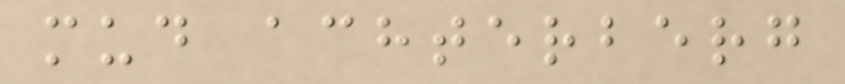mud achterberg
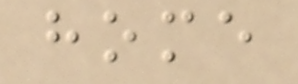home
